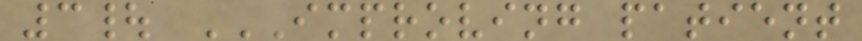3| IMPROVING PATIENT
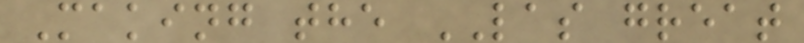Making the LAS great
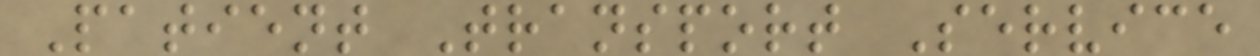Patient Transport Service
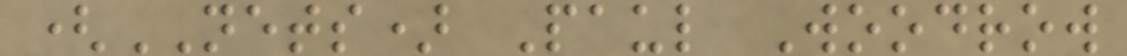(NETS) Paul Woodrow
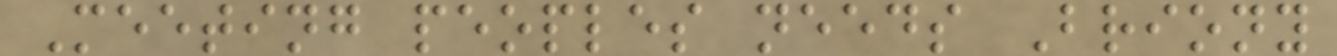Meeting peoples needs Briony
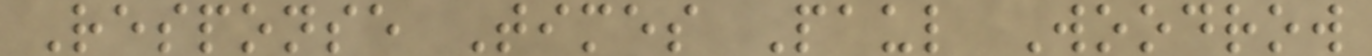Response Times Paul Woodrow
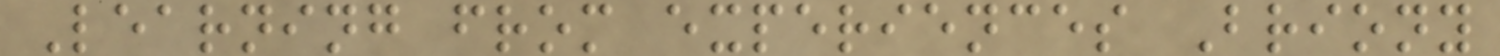Learning from experiences Briony
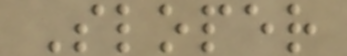Sloper
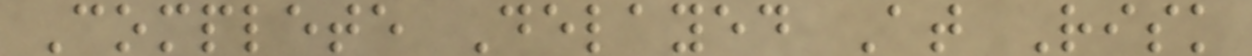Complete Delayed At Risk
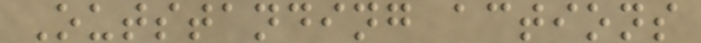Outstanding actions
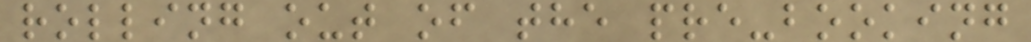rolling out of the pre-booking
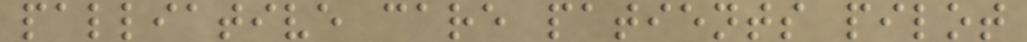palliative care patients pilot
